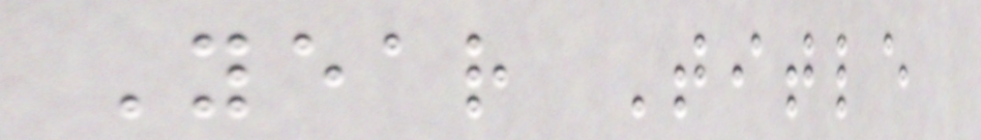Year Title
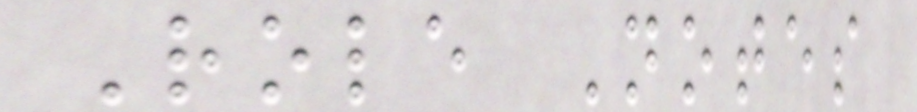Role Notes
